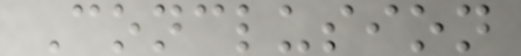Conclusion
